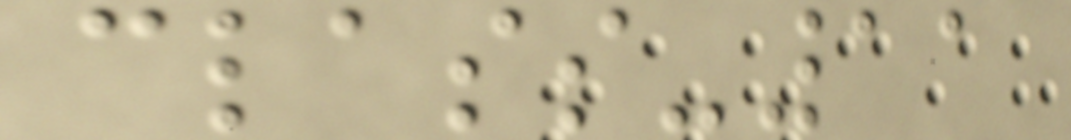class-11
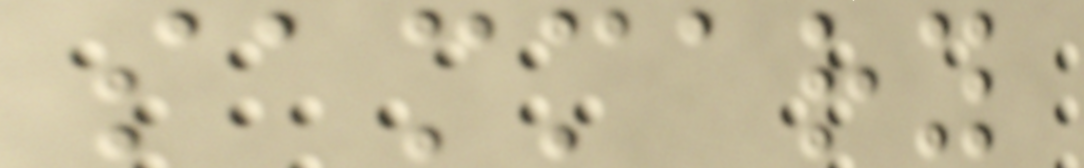sammary
